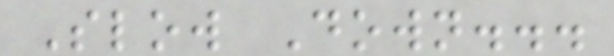Slow Down...
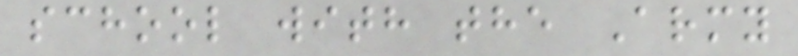school with the Army
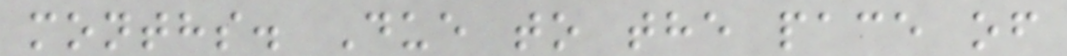months. Due to the pace of
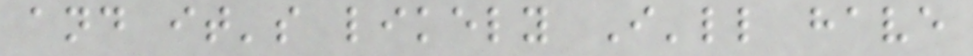and it's likely I'll have
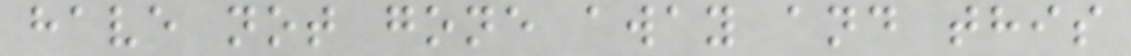have not gone away and this
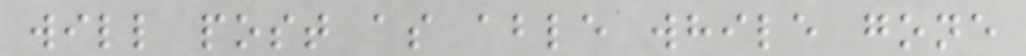will post as able while gone
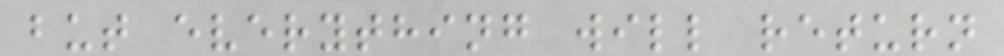but everything will return
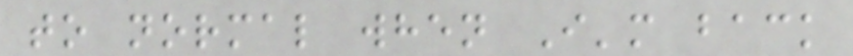to normal when I'm back
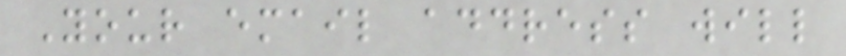Your email address will
